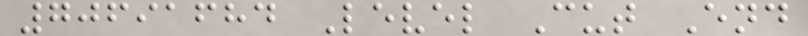70691684 Level Cut End
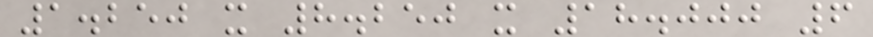1.250 x 8.250 x 18.000 6
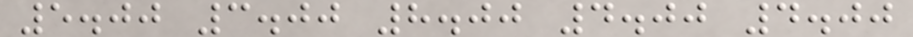5.00 3.00 8.00 4.00 4.00
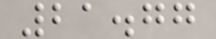21.77
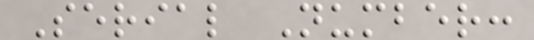Serial Number:
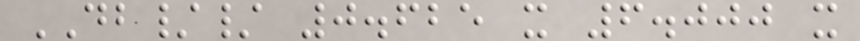DB// 0.625 x 6.000 x
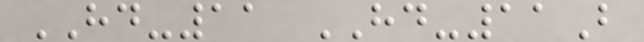HD-11 HD-11B
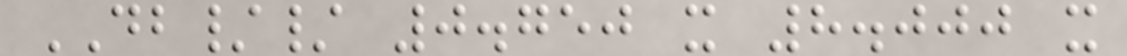DB// 0.750 x 8.000 x
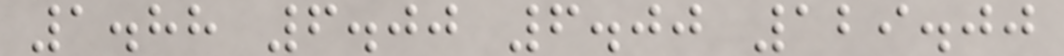1.88 6.00 6.00 129.00
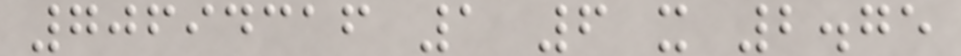70694316 1 6 x 2.75
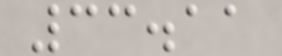33.11
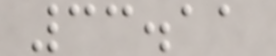33.11
